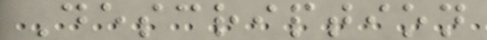Description
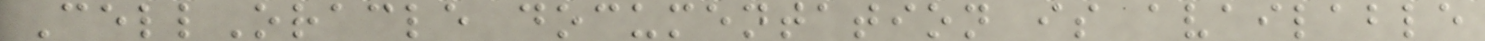CellOracle documentation is available
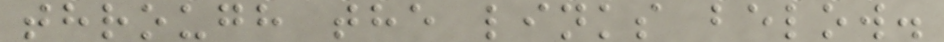through the links below.
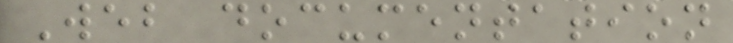Web documentation
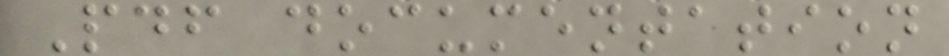Pdf documentation
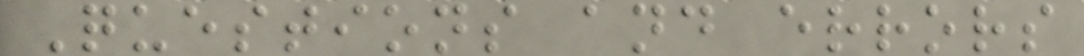Questions and errors
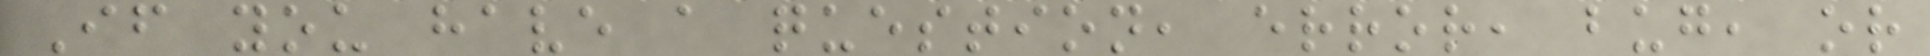If you have a question, error, bug, or
